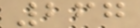267
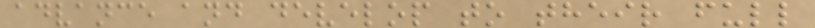advance and develop to their full
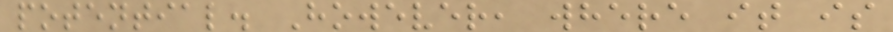potential. However, where it is
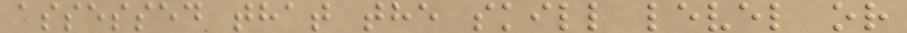assessed that the skill level or
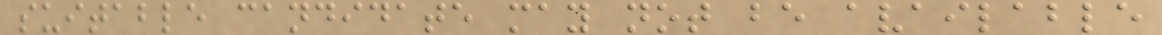suitable candidate may not be available
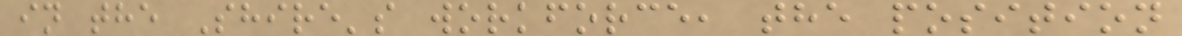in the Shire's workforce, the position
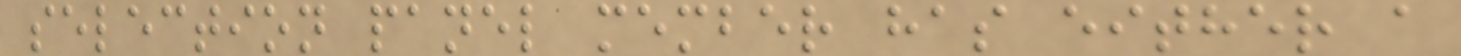selection panel member has either a
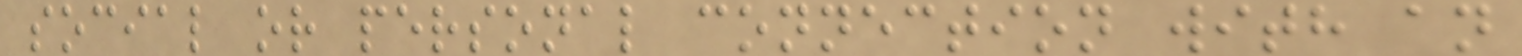social or personal connection with an
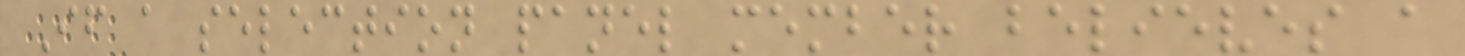If a selection panel member believes a
